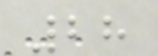28
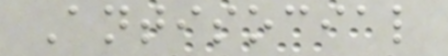Antisocial
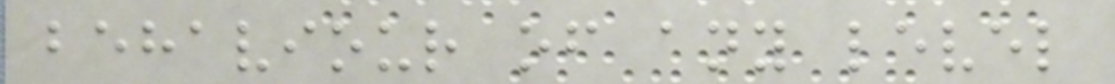behaviour of any level
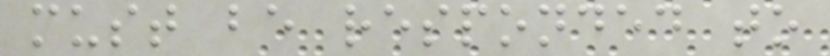must be responded to
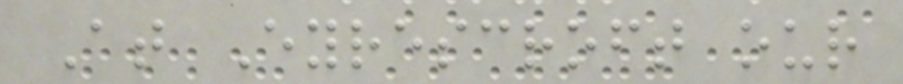At Eyrescroft our
